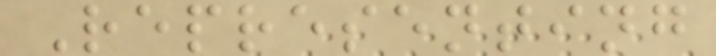Representing
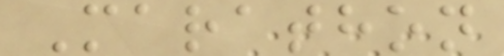Marathon
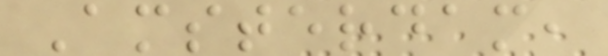Amsterdam,
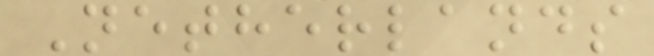Netherlands
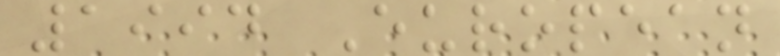1994 European
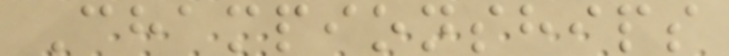Championships
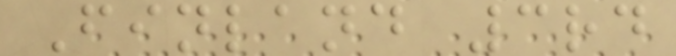Finland 3rd
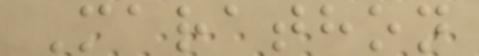Marathon
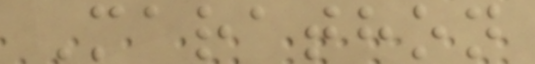Marathon
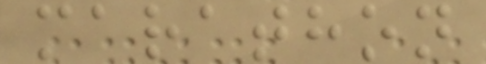marathon
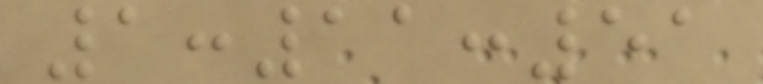1:11:51
